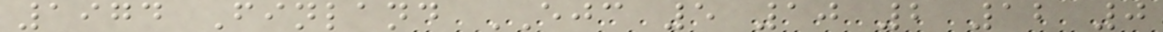1974 Finland EJC 5 10 2 12 0
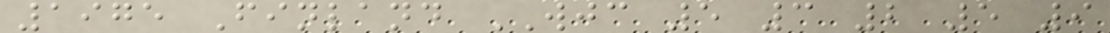1975 Finland WJC 5 3 2 5 9
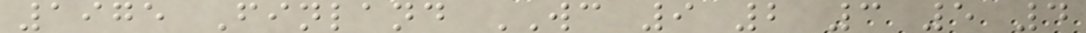1975 Finland WC 9 2 3 5 4
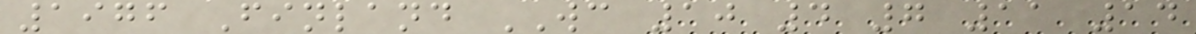1976 Finland WC 10 4 7 11 14
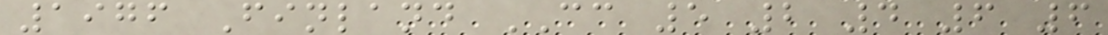1976 Finland CC 5 2 4 6 6
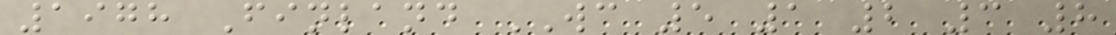1978 Finland WC 5 1 2 3 8
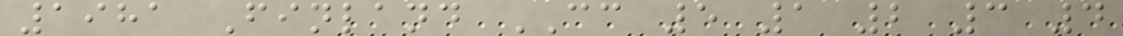1981 Finland CC 5 1 2 3 4
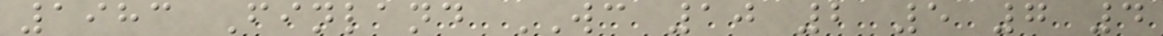1983 Finland WC 10 2 5 7 4
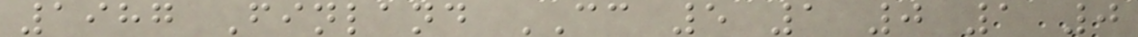1987 Finland CC 5 1 0 1 0
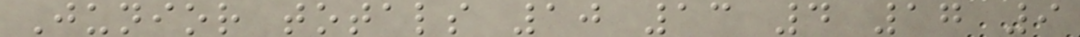Junior totals 10 13 4 17 9
